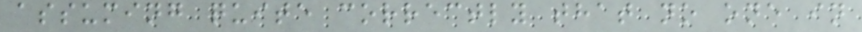assuming quite correctly that no one in
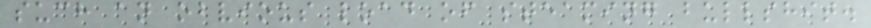such an obvious load of steaming bullshit.
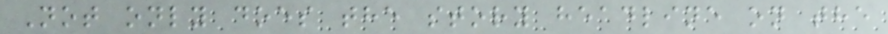Not only does the story headline on the
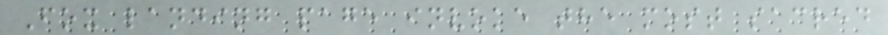Fox landing page invoke the most sacred
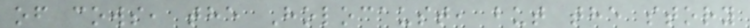of cows, the Holocaust, but the story
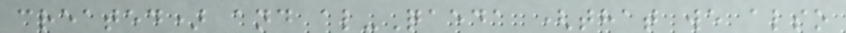created) and al-Qaeda (that we also
